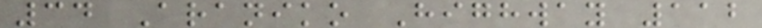34 Araniko Highway 112
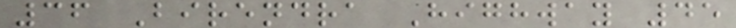36 Birendra Highway 45
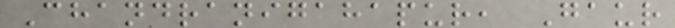Chandranigahapur, Gaur
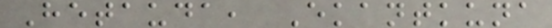Hetauda, Ekantkuna
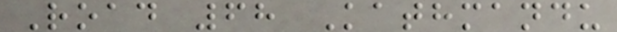Road 68 Kathmandu
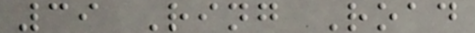39 Ring Road
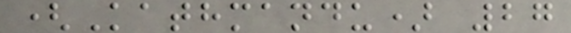(Kathmandu) 27
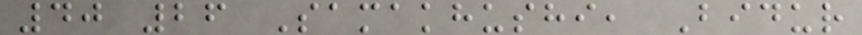40 26 Samakhushi, Bidur
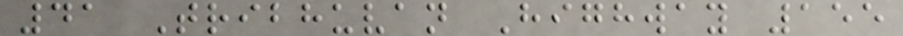41 Tribhuvan Highway 155
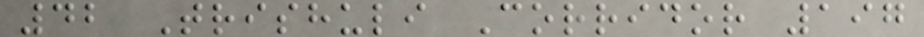42 Trishuli Corridor 197
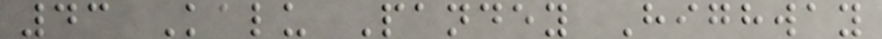43 Kalu Pandey Highway
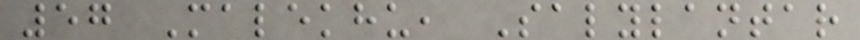57 Malekhu, Salylantar
